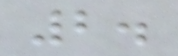2.
